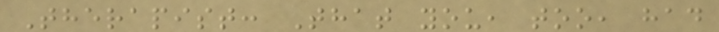Therapist: That you, too, had
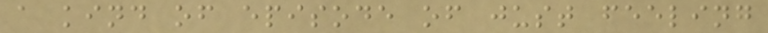a kind of episode of just feeling
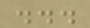...
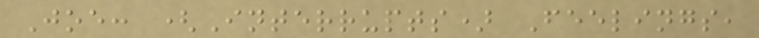Joe: (Interrupts) Feelings,
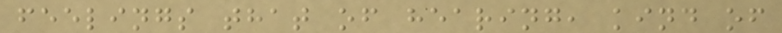feelings that of hearing, kind of
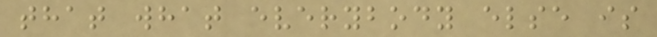that what everybody else is
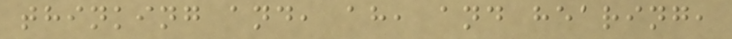thinking and, ah, and hearing,
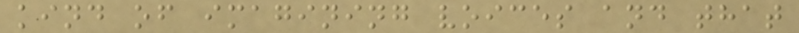kind of imagining voices and that
